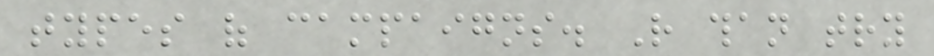types of campaigns. Rather than try
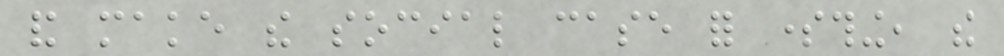and make the social case for something, the
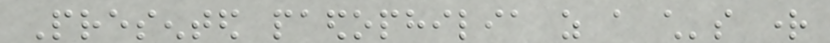Presented paedophilia as a child's right
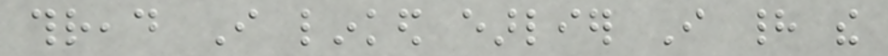thread I linked earlier I had the
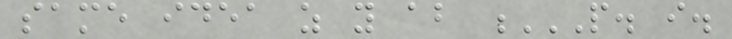same idea as you about P. I.
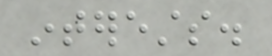interests.
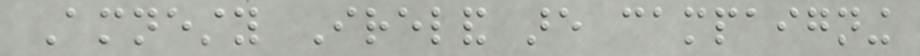Amnesty Ireland are campaigning
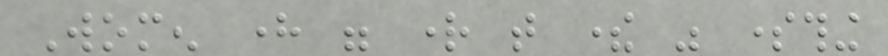Women here were right that there was something
